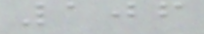106
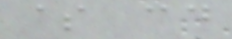$ cd
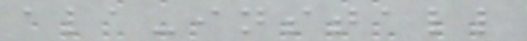ala-install
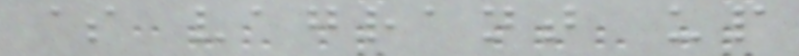$ vagrant up
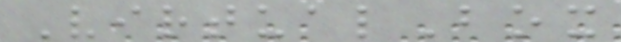VirtualBox
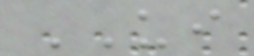UI
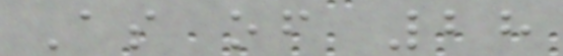As of 28
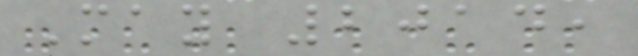May 2014,
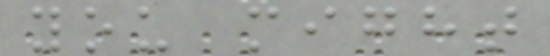you might
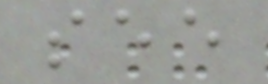see
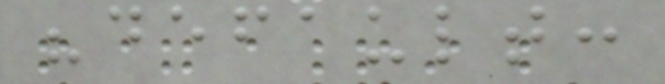"default:
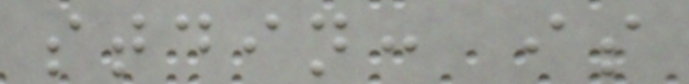stdin: is
